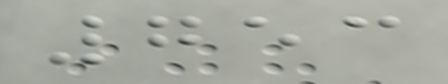753
